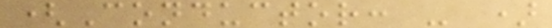(Conductor: - )
